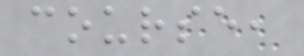course,
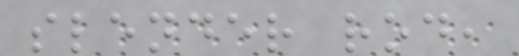slender rod,
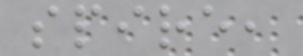spire,
